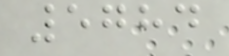5784
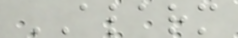ALARM
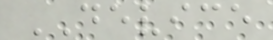DEVICE
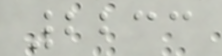2233
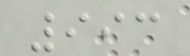993
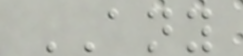ANY
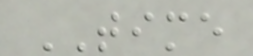TIME
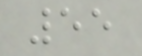55
